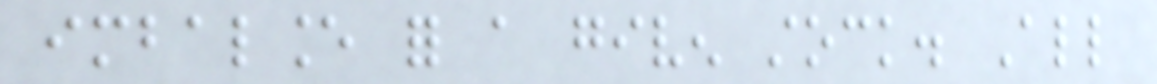imbalance for a given stock. All
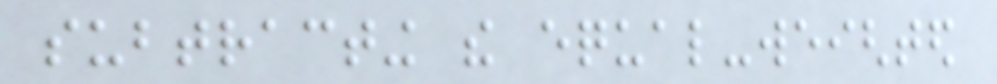subtracting the equal-weighted
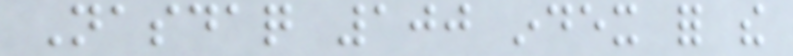Nasdaq 100 index for the
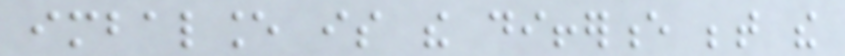imbalance is the difference between the
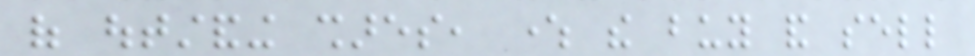of outstanding shares, where the buy and sell
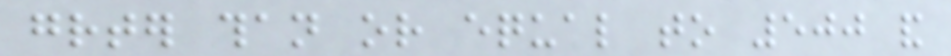greater than or equal to 500 and
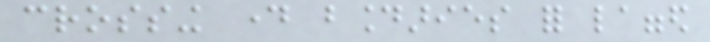crossing day boundaries for lagged
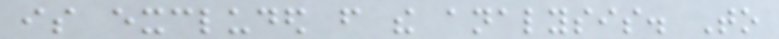is excluded from the analysis. To
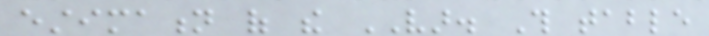estimation of the VAR. This table
